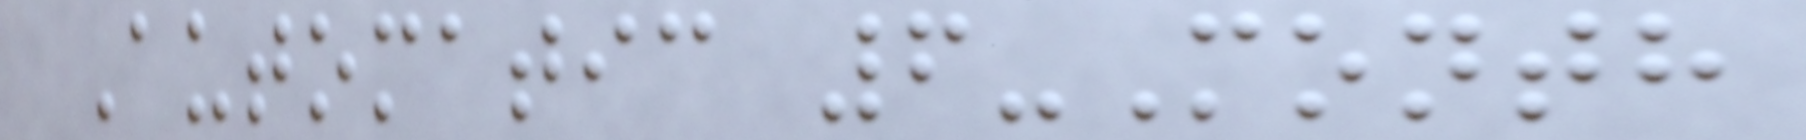Automatic 6-Month
